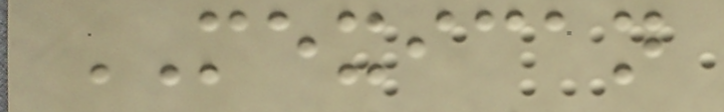MEXICAN
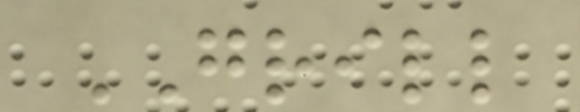GRILL
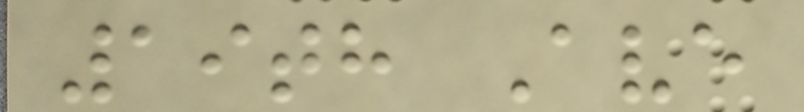19th Ave
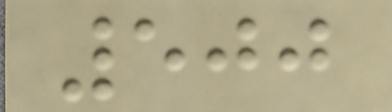500
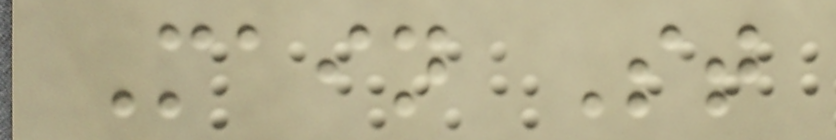Main St
